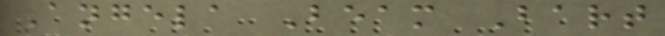Angela Beam Bart
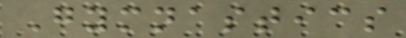Gymnastics
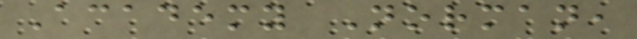Academy Norman,
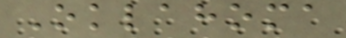Oklahoma
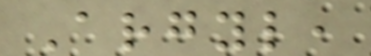Argyl,
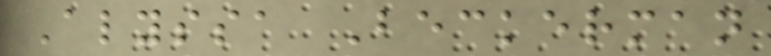Alyssa Beckerman
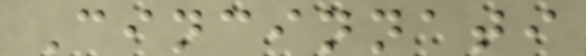Cincinnati
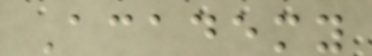Academy
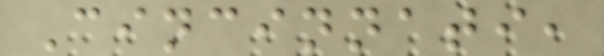Cincinnati,
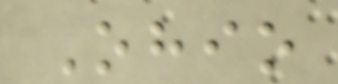Ohio
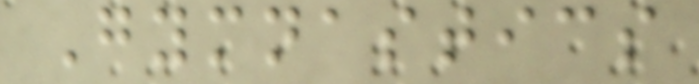Gymnastics
